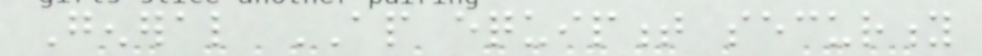General AP equipment security
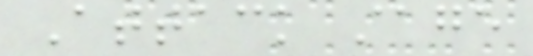Attack stage
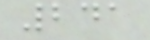241
